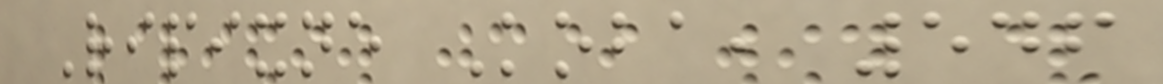Ripixne Koba, 546
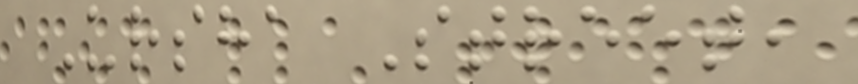Ursha Street,
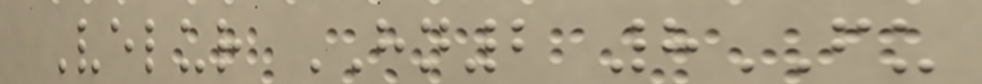Velur HN2 8FU
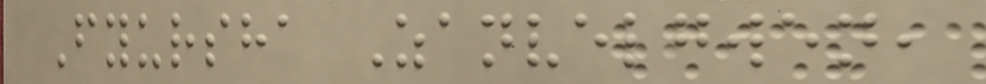Fyursha Zanvelgwen,
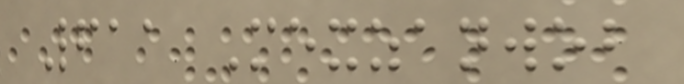611 Mexzanwob
